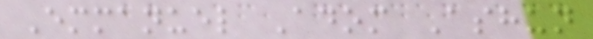Emmanuel Adom Ashun
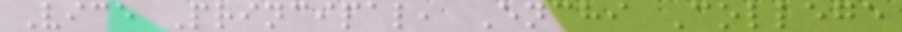Vice Principal, Enchi College
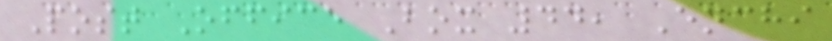Post Office Box 44, Enchi
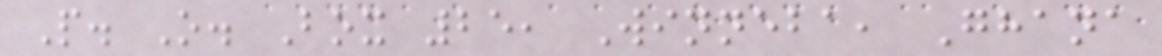P. O. Box 25, Winneba, Ghana
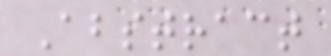Abstract
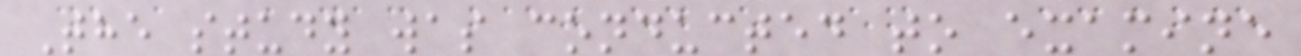The study was conducted to examine
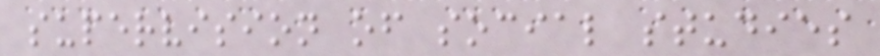supervision of social studies
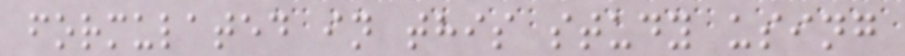formulated in this study using
